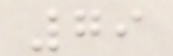79
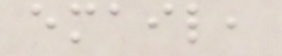email,
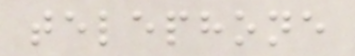telephone
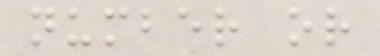number or
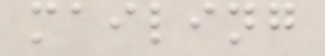mailing
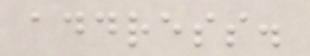address.
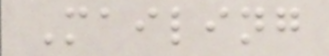Mailing
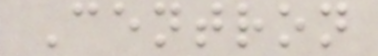Centron
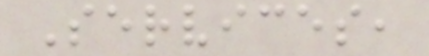Services,
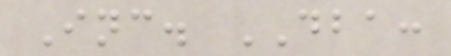Inc. DBA:
